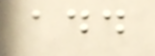add
